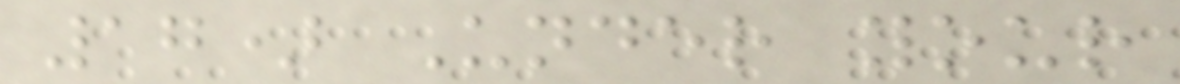17) Under your
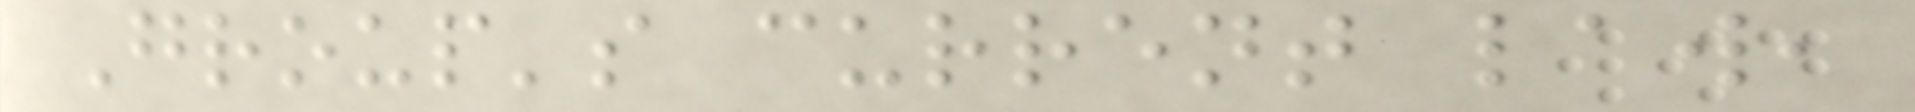Group's current law,
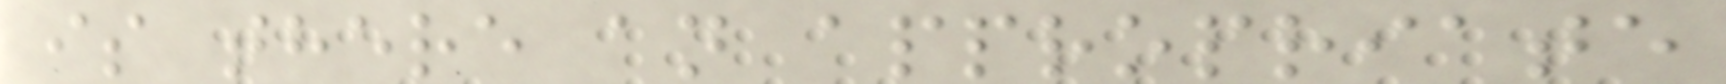is there an appropriate
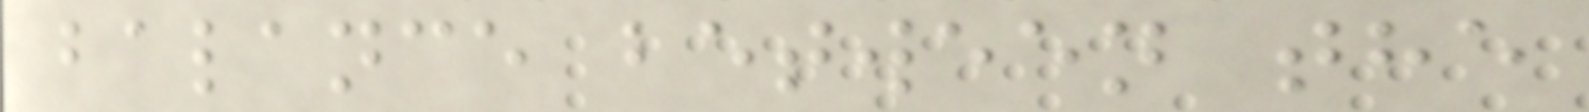balance between the
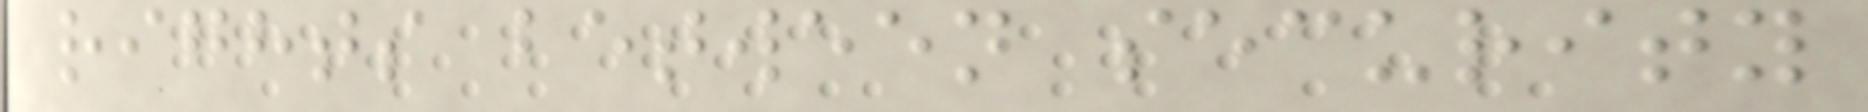rights between security
